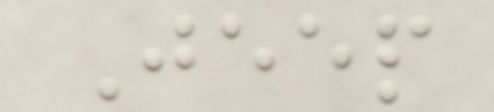Jeep
